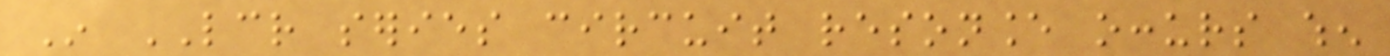In LCR series circuit resonance occurs when
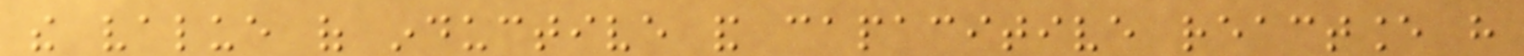the value of inductive and capacitive reactance have
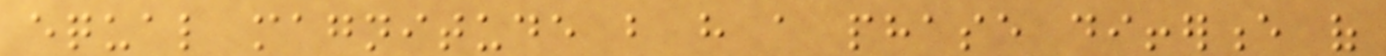equal magnitude but have a phase difference of
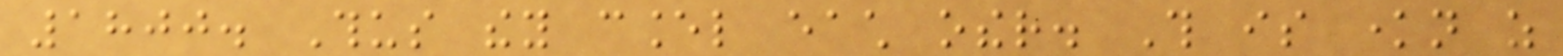1800. Thus they cancel each other. This is known as
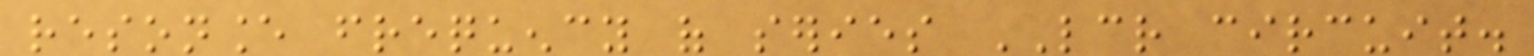resonance frequency of series LCR circuit.
